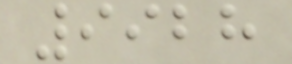9928
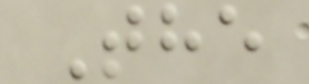The
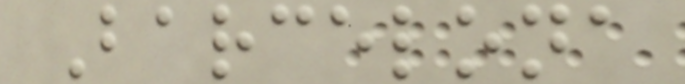Barcelona
